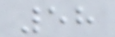58
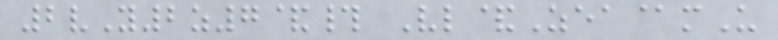2vY2z7&# Vl&Zea@mU
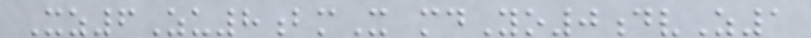Xz6Zu8bmX mdYo0dvZ1
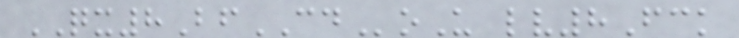QX8BfCDoU lv8Fck
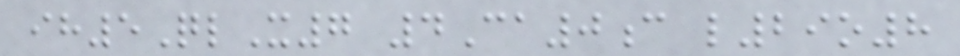ih5QlX7 4Ca0c l29o8
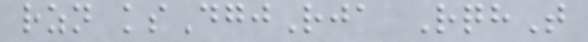rzn ksDgjRja RqhT
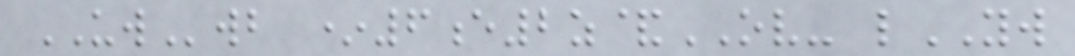UWwb *6e2z&OV- lYW
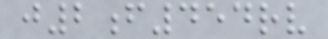j2f454rv
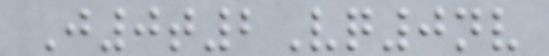J0t2Vq0nv
